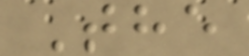The
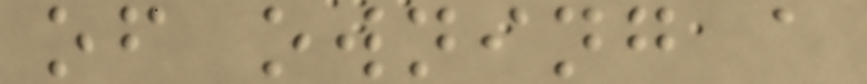of owning a
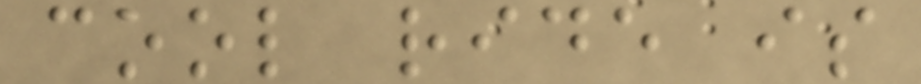cool ride is
